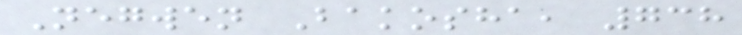Negwen Bakosha, 738
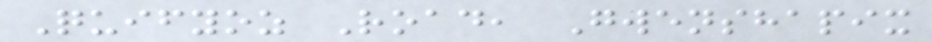Quifyoz Road, Gwenshapix
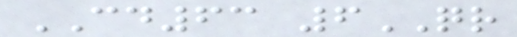CD63 6QR
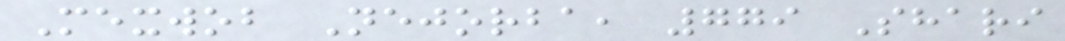Mexwob Nejorba, 779 Shari
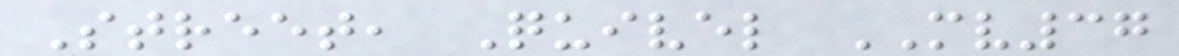Street, Quivel MV37
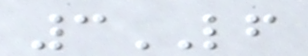3LF
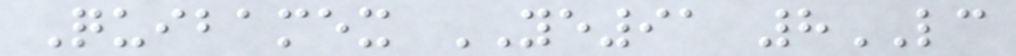Quibamex YE91 8LC
